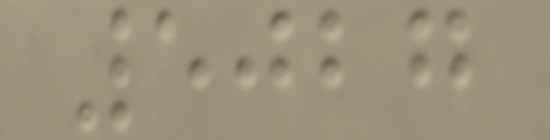5027
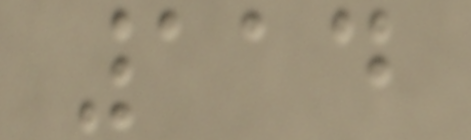114
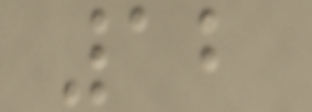12
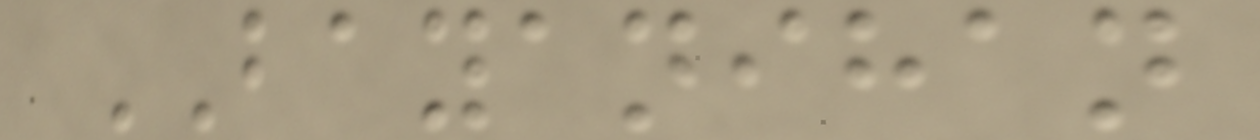BAYANIHAN
